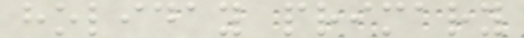holiday primary
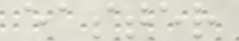easter
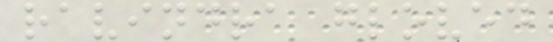ravindra gloved
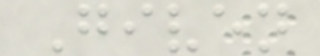Given
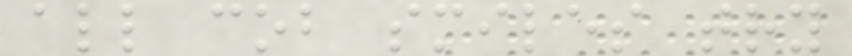all cob smiles try
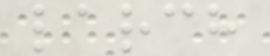larch
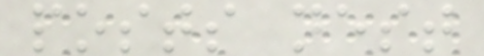posts nest
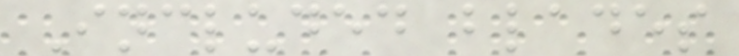Included blades
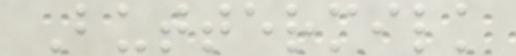Buttermilk
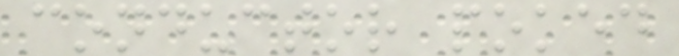conductor poked
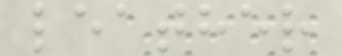leather
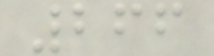266
